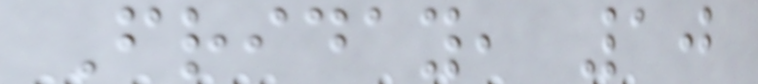Friday, 10
